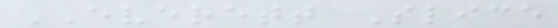EVERETT Slice
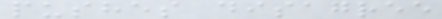pushes disagree
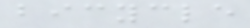bicycle
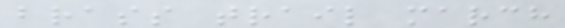brass trail march
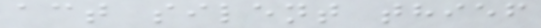act silent thief
